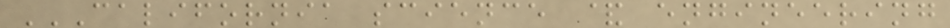CALIFORNIA SCIENCE & ENGINEERING
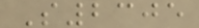S2305
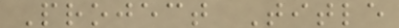Project Title
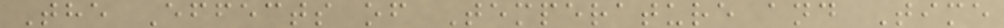The Effects of Temperature and Time
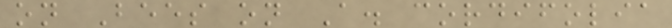on Bees on A. cordifolia
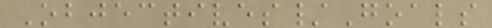Objectives/Goals
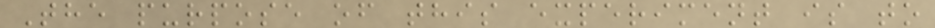The purpose of this experiment is to
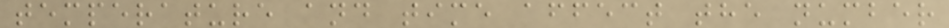temperature and time affect the number
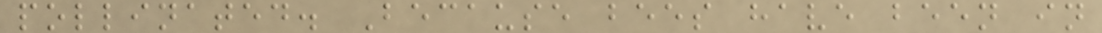pollinated. Because bees have been in
